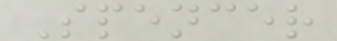Spencer
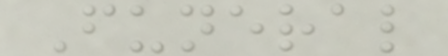Funeral
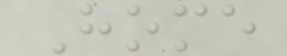Home
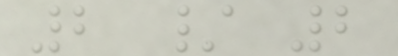2 / 2
